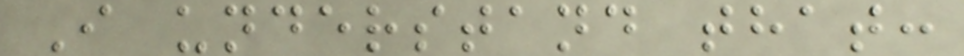I understand that:
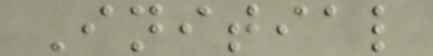Initial
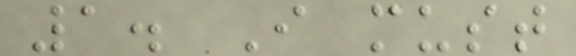1. I must
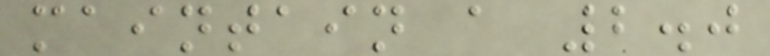maintain a 2.0
